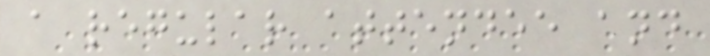a regular attendee and
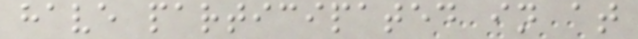have participated in at
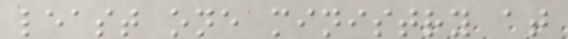least one ministry at
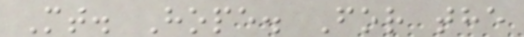Mt. Hope. For the
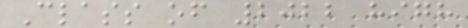Class of 2022 high
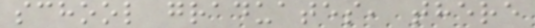school graduates, there
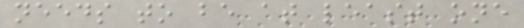needs to be at least one
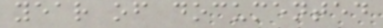year of documented
